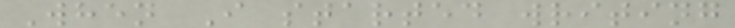When I started writing
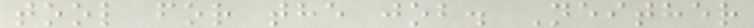tool for the job. Neither
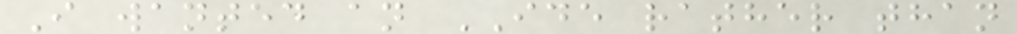I wanted an IDE rather than
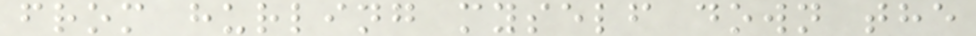from hurling myself down the
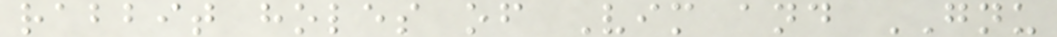rabbit holes of Vim and GNU
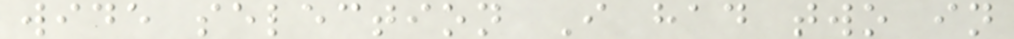wide selection I had two in
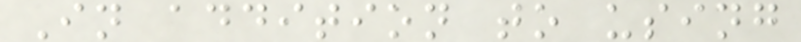In addition to using
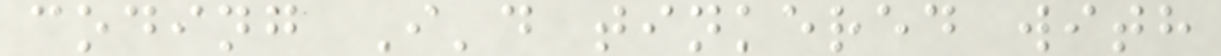coding I'd tinkered with
